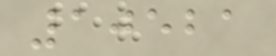10521
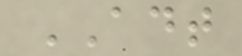ADT
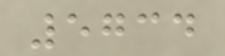5734
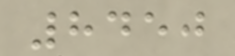8450
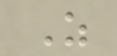Z
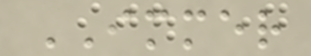IMMER
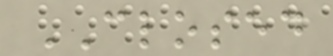CLOSED
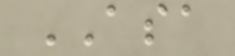ASA
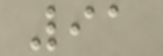91
